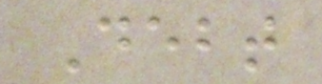Debt
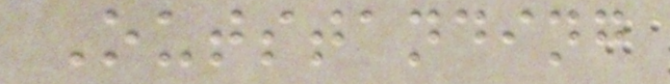Outstanding
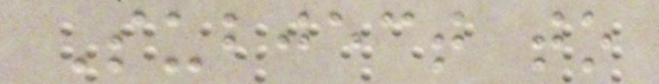Subject to
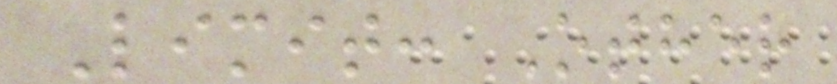Limit: Other
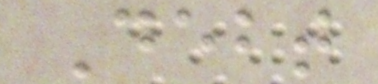Debt
